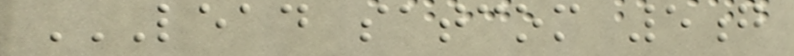LEAD SATCOM 5G
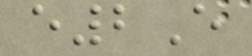e2E
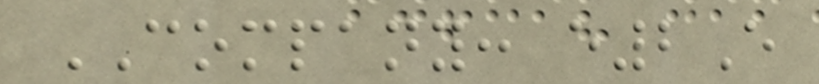COMPANY: e2E
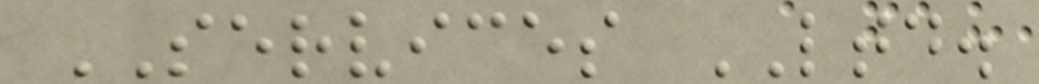SERVICES LTD.
